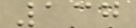137
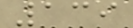139
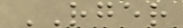RGER
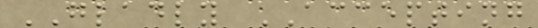GLADLY ACCEPTING
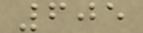605
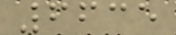6635
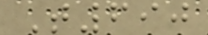T690
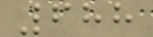688
